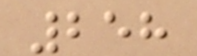258
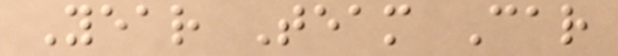Year Team Car
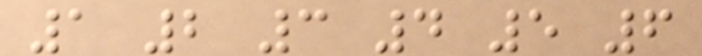1 2 3 4 5 6
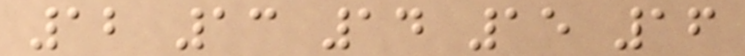12 13 14 15 16
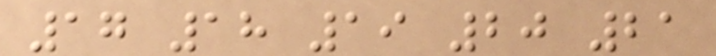17 18 19 20 21
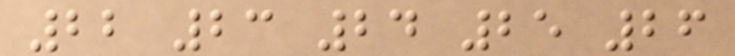22 23 24 25 26
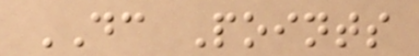DC Points
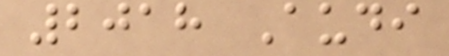2018 Audi
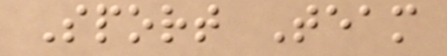Sport Team
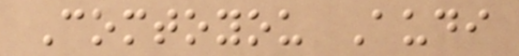Comtoyou Audi
